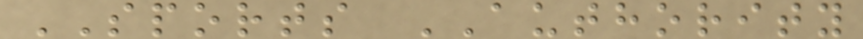SPORTS AUTHORITY
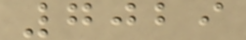7029
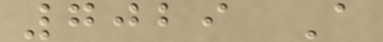7029 A
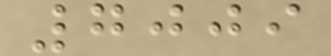7009
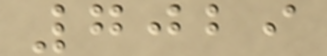7029
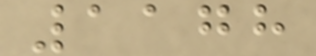1178
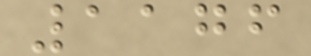1176
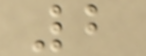2
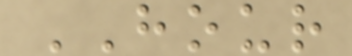HOUR
